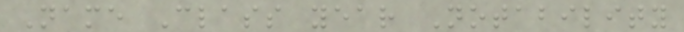Name Class year Notability
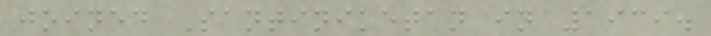joined Santiniketan in 1939.
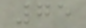75
